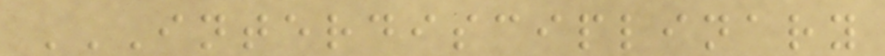INTERDISCIPLINARY
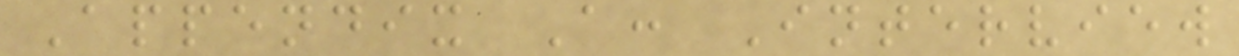Appendix A: Interview
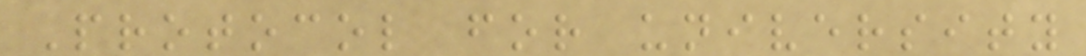Protocol for university
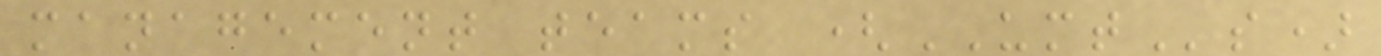management teams (UMTs)
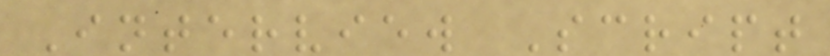Interview Script
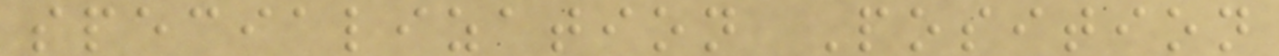specialization Position
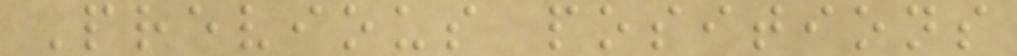Previous positions
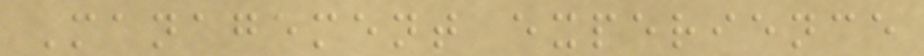Management experience
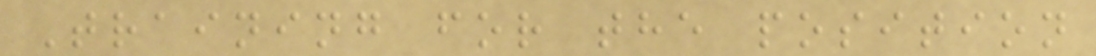Training for the position
